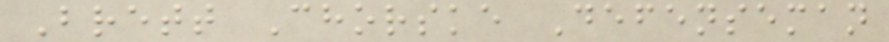Brett Chorske Defenseman
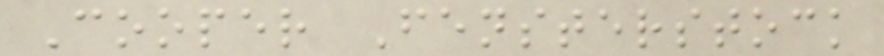Cooper Fensterstock
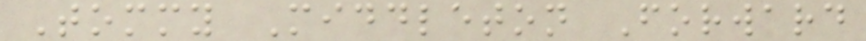Tommy Middleton Forward
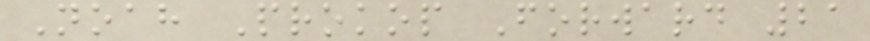Noah Prokop Forward 21
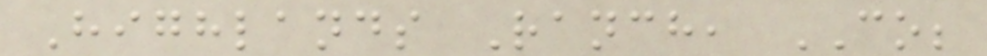Highlands Ranch, CO;
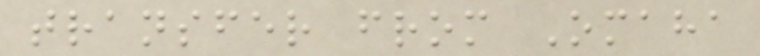transfer from Omaha
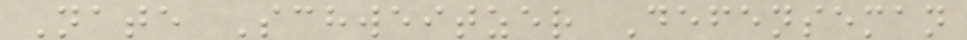Nate Schweitzer Defenseman
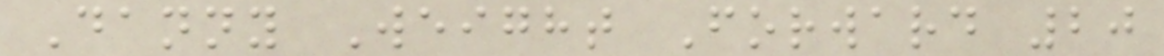Danny Weight Forward 20
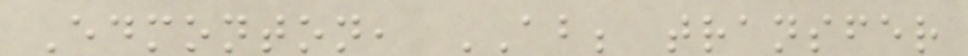Edmonton, AB; transfer
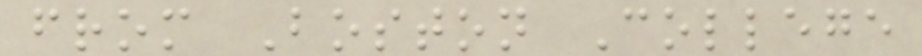from Boston College
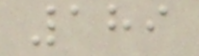189
